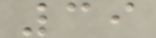39
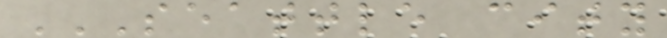SEATTLE CITY
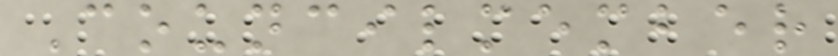Councilmember
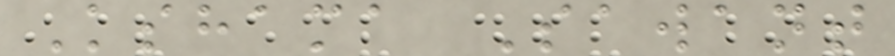Kshama Sawant
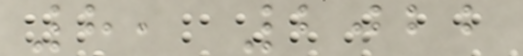8, 2022
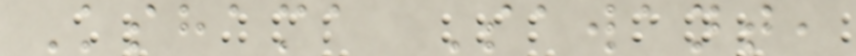Kshama Sawant,
